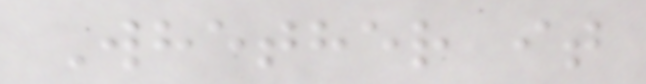Whether it
